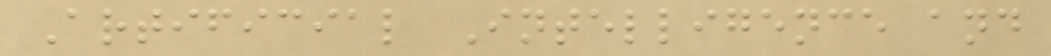Artificial Intelligence and
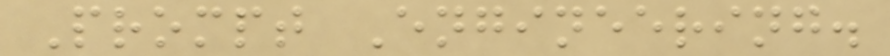Prompt Engineering.
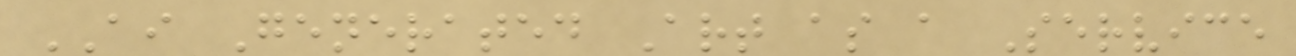AI Generated Art as a Service
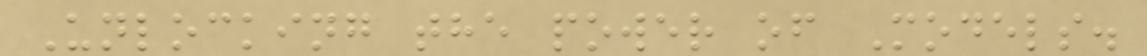Unlocking the power of Models.
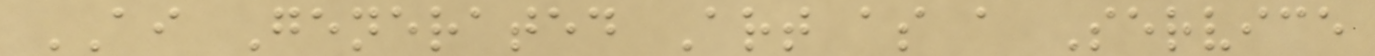AI Generated Art as a Service
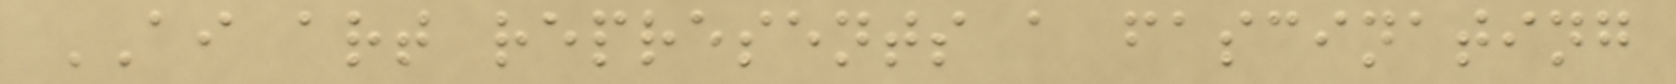AI art represents a fascinating
